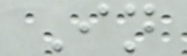In
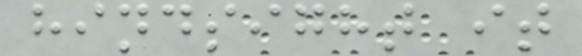hindsight it
